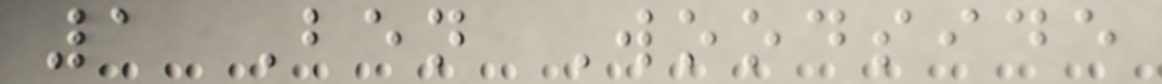1 Ben Woodside
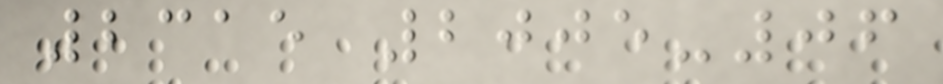2315 2005-06
